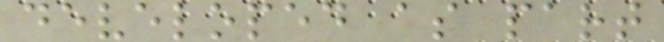developed as part
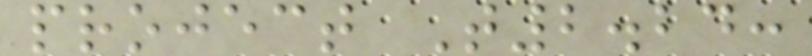project T2.24:
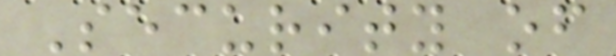Security of
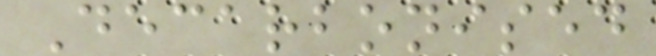Decarbonised
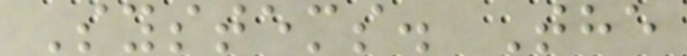Systems. The
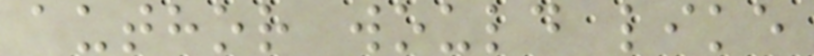author would like
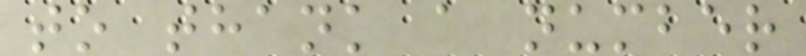to thank a number
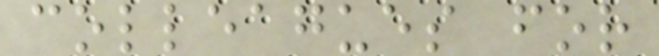colleagues for
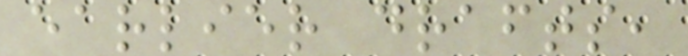earlier drafts,
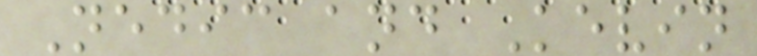Nedic and Kevin
